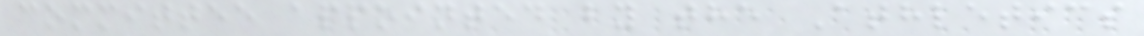committee appointed by the Athletics
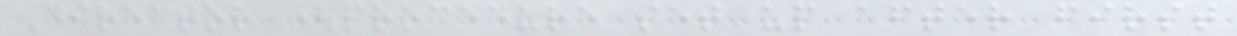Director (procedure set up after first
